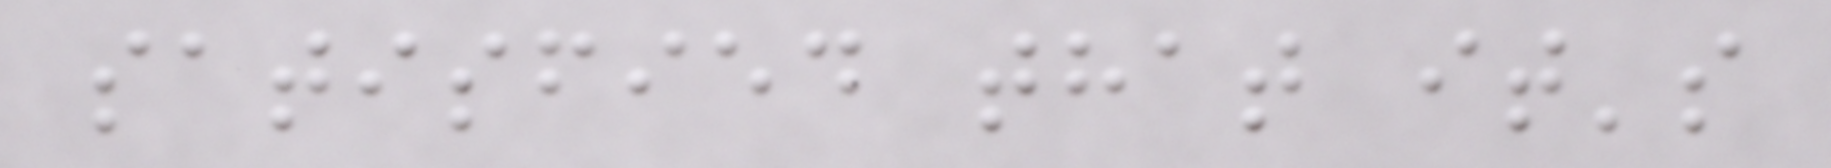satisfied that it's
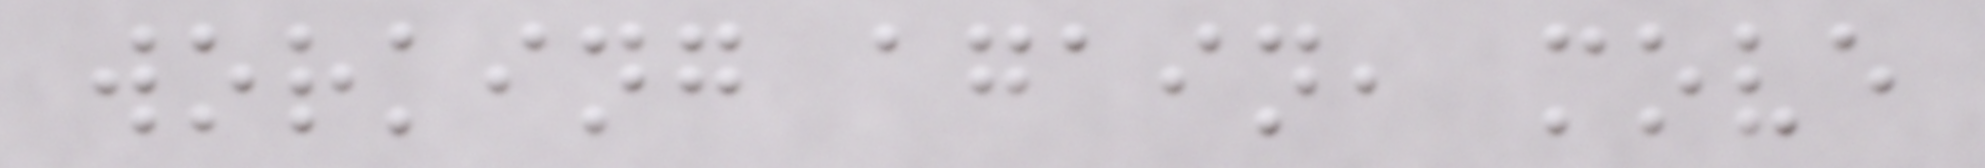working again, move
